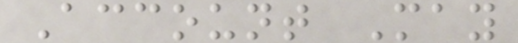Account May
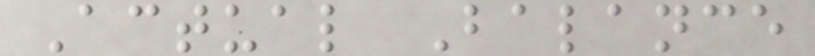Actual Balance
